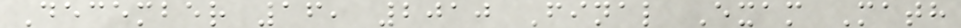December 16, 2010 Final Exam Math
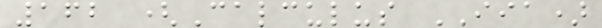162 (Calculus IIA)
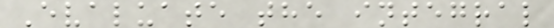Evaluate the integral
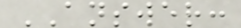ANSWER:
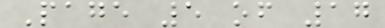Page 5 of 17
